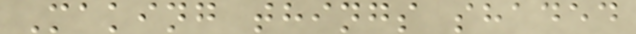Making things shaded
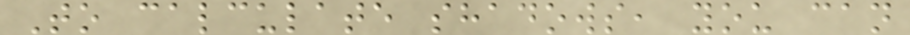To calculate shadows, you can
